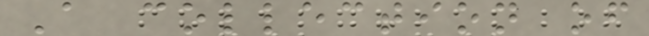A collection of
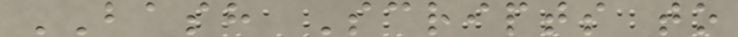BASH Scripts to
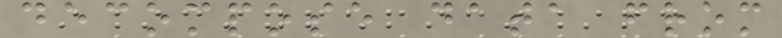decompose data from
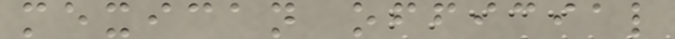mexican official
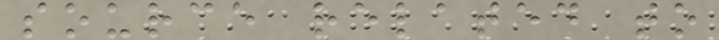source related to
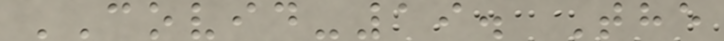COVID-19. The
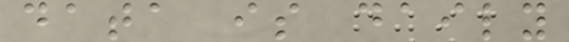data is daily
